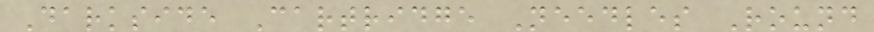Darkside Cartridge Needles Round
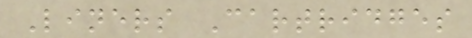Liners Cartridges
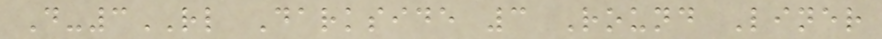D-3RL Darkside 3 Round Liner
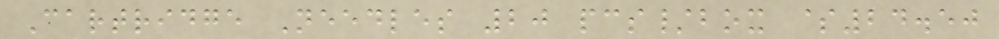Cartridge Needles 20 pcs/box $24.50
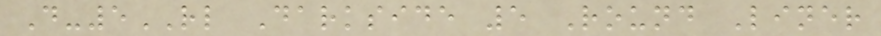D-5RL Darkside 5 Round Liner
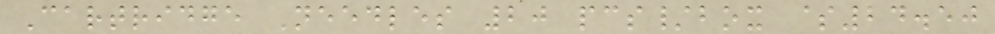Cartridge Needles 20 pcs/box $24.50
